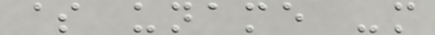$ uname -m
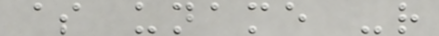$ uname -r
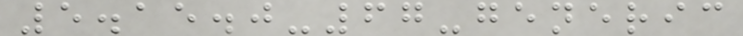5.15.0-67-generic
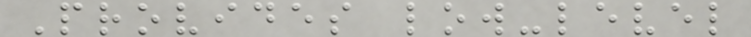Provides low-level
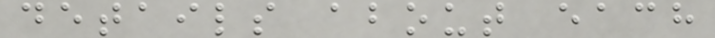details about each
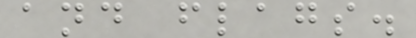and flags.
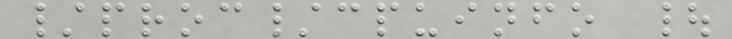/proc/cpuinfo |
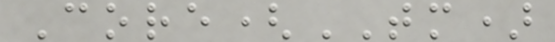Core(TM)
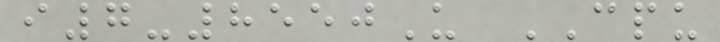i7-8550U CPU
